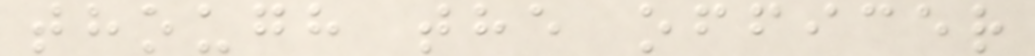though the officer
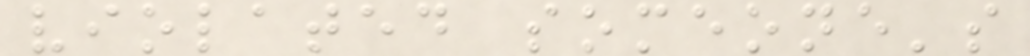violated someone's
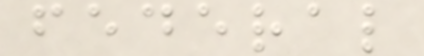federal
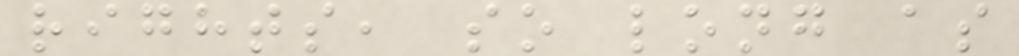rights, so long as
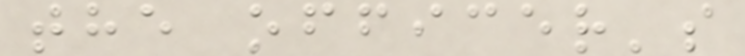the officer's
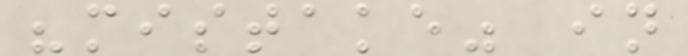"mistake" in
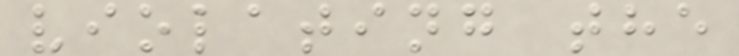violating the
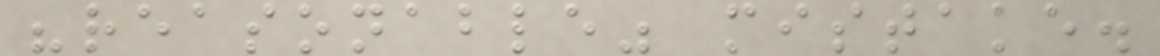"reasonable" mistake.
